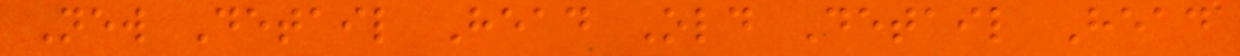New Detail Head Old Detail Head
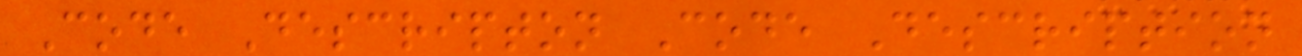Code Descripton Code Description
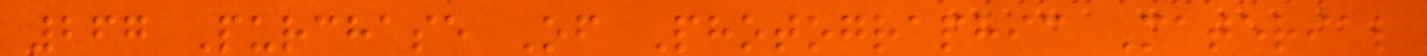267 Purchase Of Photographic Material
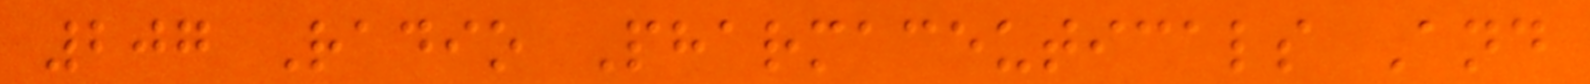207 Radio Pharmaceuticals And
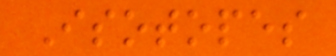Isotopes
